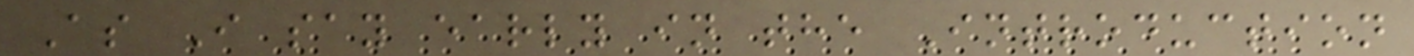As I say early in the Introduction
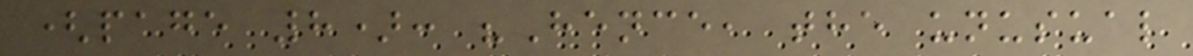(page 8): "Hence, the unusual
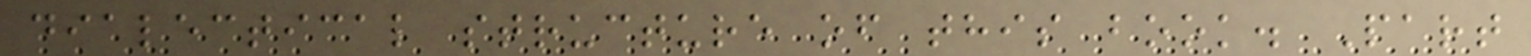dialectical structure of this book. Part
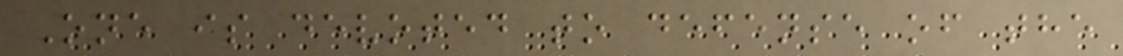One is devoted to defense of the
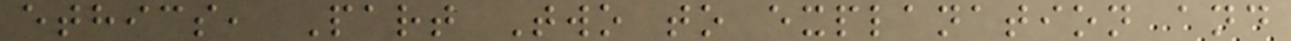ethics, Part Two to explanation and
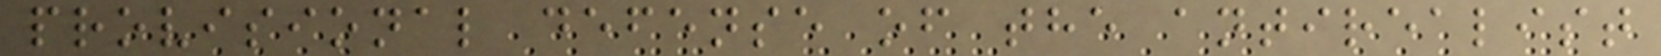provisional defense of the antirealist
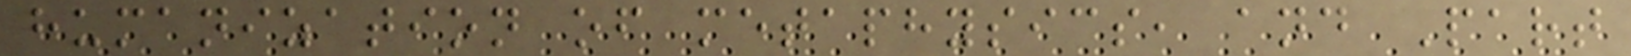humanization of metaphysics, and Part
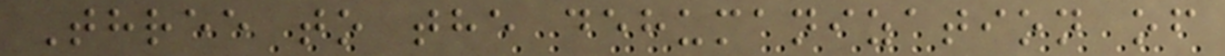Three to the dehumanization of
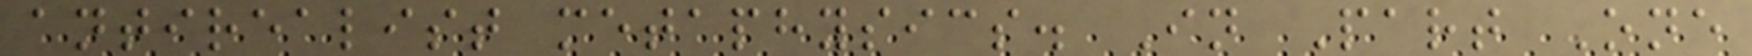antirealist metaphysics. In Part One
